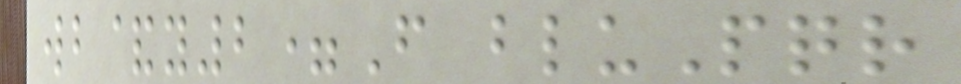wb&y2=F bluPqr
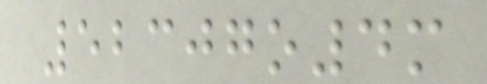52307o4m
